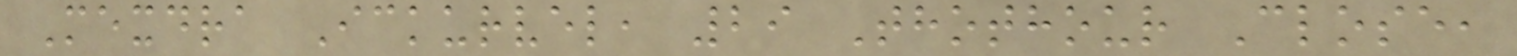Mexdra Ickurvel, 29 Thothour Close,
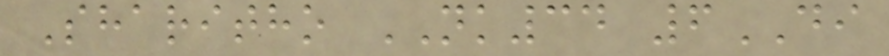Sharitho NK34 6DI
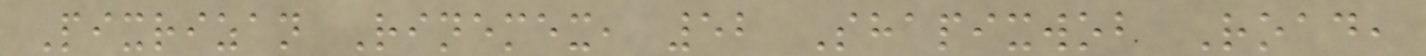Pixrizan Rinemex, 52 Shapixwob Road,
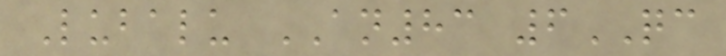Lubalu AN83 6QC
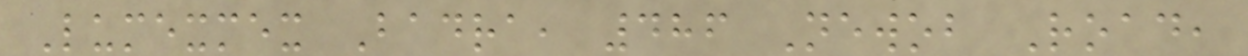Lumexmex Badra, 486 Newob Road,
